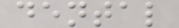dental
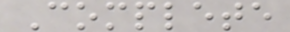Complete
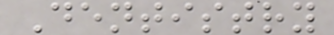Dentistry
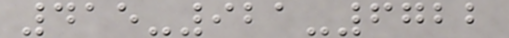415-921-6722
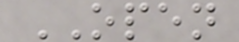OPEN
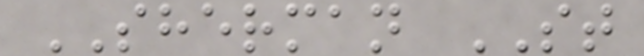SHERMAN ST
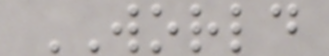WORLD
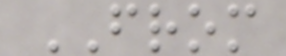FROM
